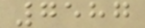7587
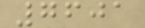7601
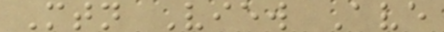Mtn View Ave
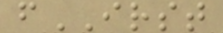fIRST
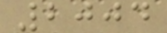2004
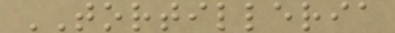TORTILLERIA
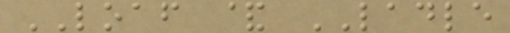LOAF & LADLE
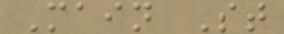Main St
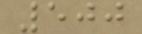500
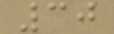30
